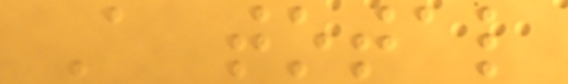A total
